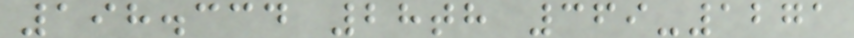198.334 28th 369-1271
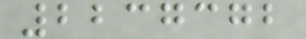2237372
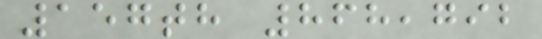157th 868,792
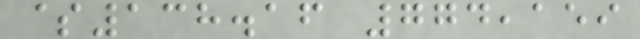$138.16 774,159
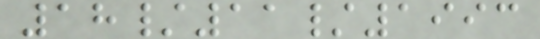18/11/1993
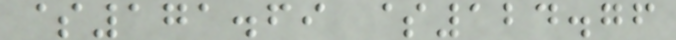$171.69 $124.76
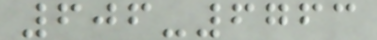606-6763
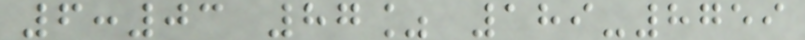6:03 87% 189-8759
